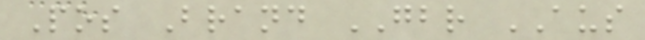Pos Brand GBR AUS
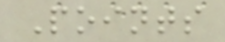Points
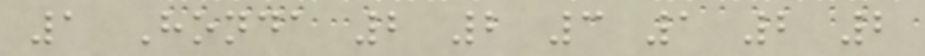1 Honda 2 2 3 1 2 2
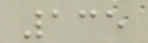135
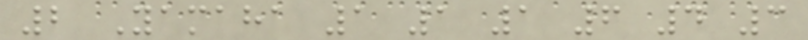2 Yamaha 1 1 1 6 4 3
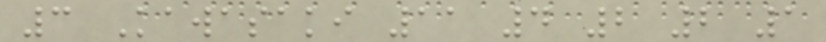3 Kawasaki 11 4 2 2 1
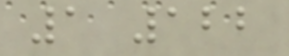1 122
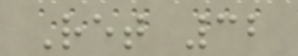Ret 32
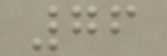76
